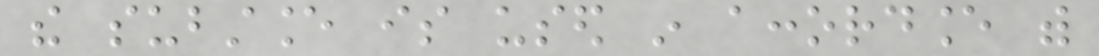the substance is used in accordance with
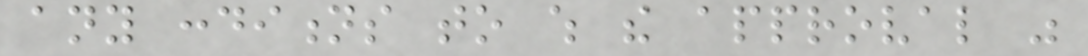any conditions to which the approval was
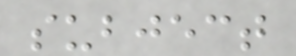subject
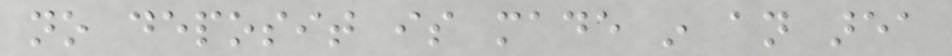no deposit is made in an area
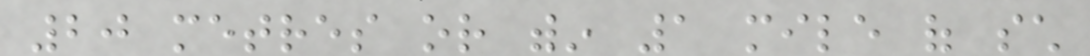20 metres or within 1 mile of such
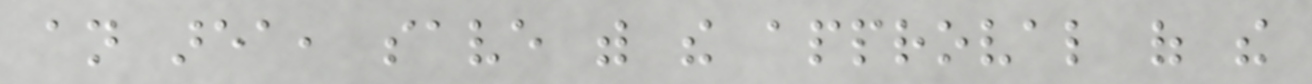an area, save with the approval of the
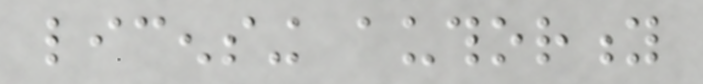licensing authority
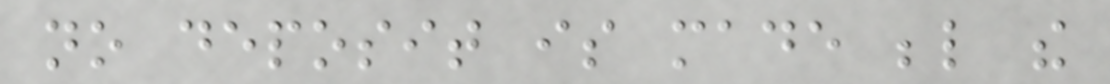no deposit is made below the
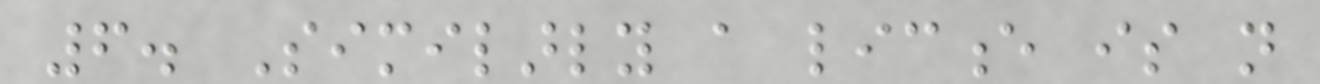6. Similarly a licence is not
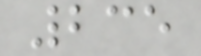235
